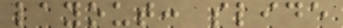layout: slide
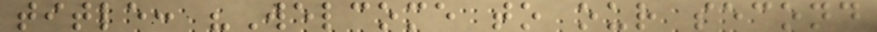title: "Welcome to our second
